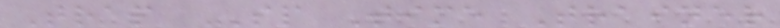Trap SP Time Trainer
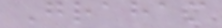Graham
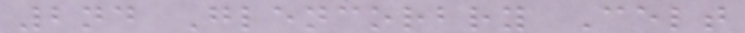2nd Glencorbry Celt
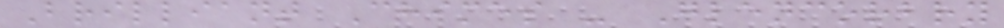Brilliant Chimes - Glencorbry
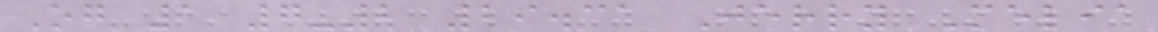Og 1 7-2 29.31 Jerry Melia
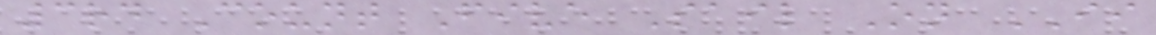3rd Count Five Sail On II
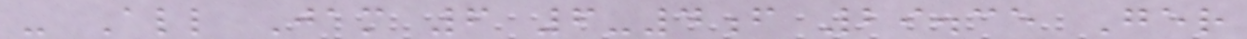- All Jam 6 6-4f 29.35 Ger
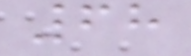68
